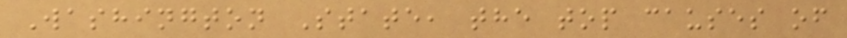Washington State, the top causes of
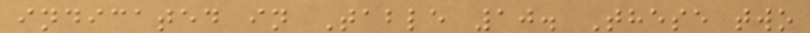indicated in Table 10. These two
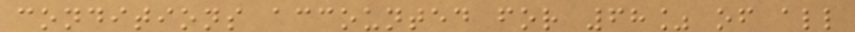conditions accounted for 68% of all
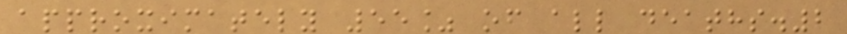approximately 55% of all deaths.2
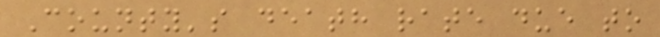County's death rate due to
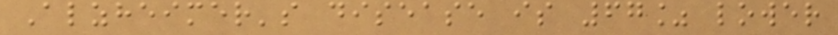Alzheimer's disease is 67% lower
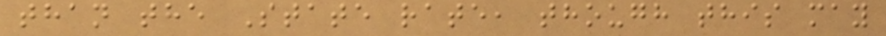than the State rate, though this may
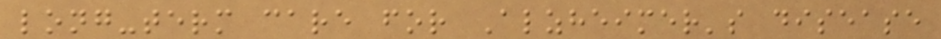long-term care for Alzheimer's disease
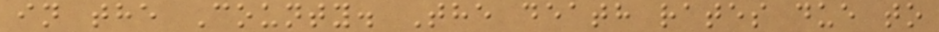in the County. The death rates due to
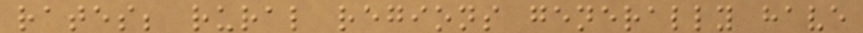rates; rural regions generally have
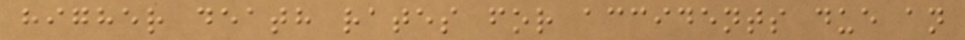higher death rates for accidents due an
